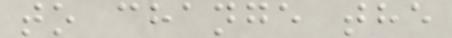to change the
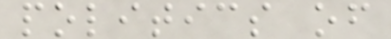politics of
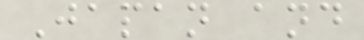Japan and
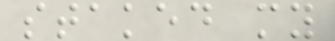staked my
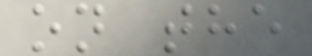on the
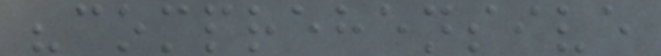"comprehensive
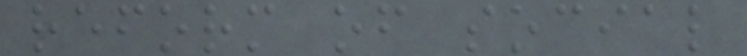reform of social
